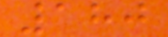180
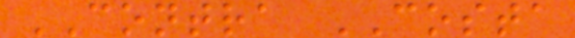CONTRA COSTA
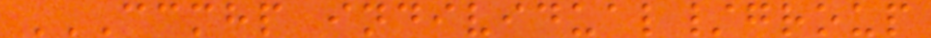CCMHP INDIVIDUAL/GROUP
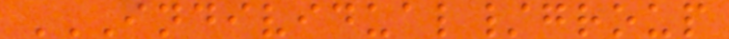INDIVIDUAL/GROUP
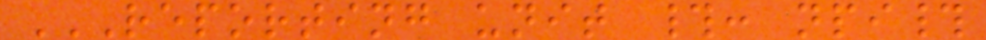REPORTING UNIT #: NPI#
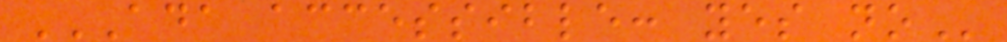ADA ACCESSIBLE: YES NO
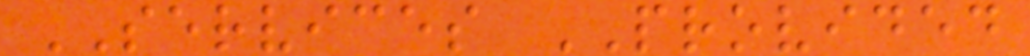SERVICES PROVIDED
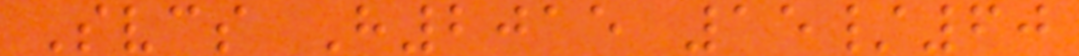Svcs H2015 15/60
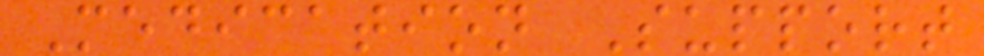Medication Support
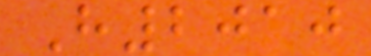H2010
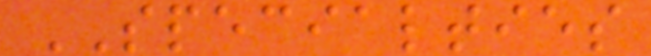SPECIALTIES
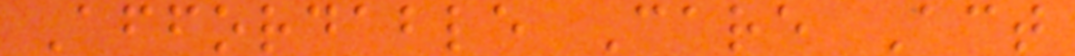Affordable Care Act
